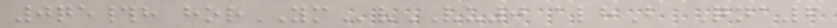0qe#h horYMvVU0 alhB Qna6
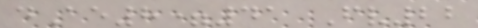dAe8=41 Fv22
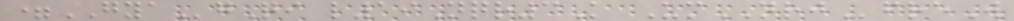=GYAgQi l19Nqr3K UmNRJfreW
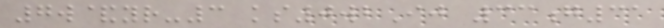7w&yr-3 ks0wbIj 33g31
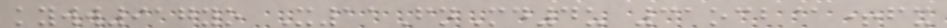kyww917yo X11FnMd4u 31ocb@+fx
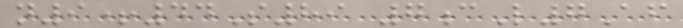n9+44S89 7cL7Af
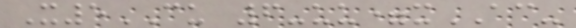X5CU 6-uu=xAC-
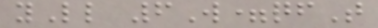yLl 6W=qfT
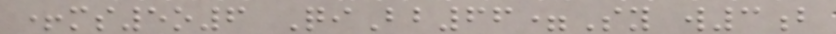+ms5o6 QiBb66=Sy w3b
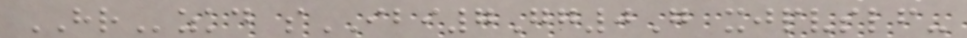HRzkd sIBI7Gg0G xjpvslf-
